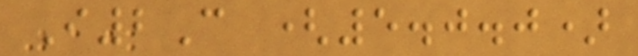I2C (5.0.0)
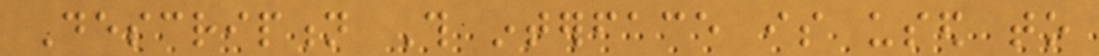Description This interface is used to
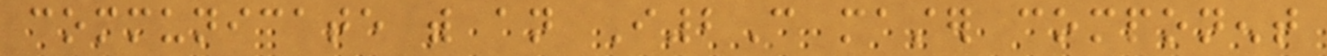communicate with an I2C master component
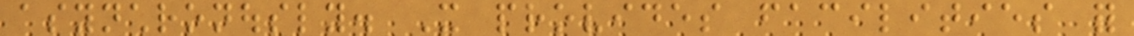asynchronously. It provides facilities for
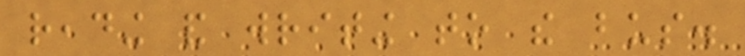reading and writing to the bus.
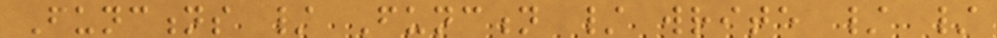Functions / Function / write / /
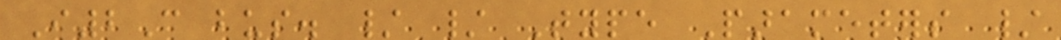I2C bus. / / Type Parameters /
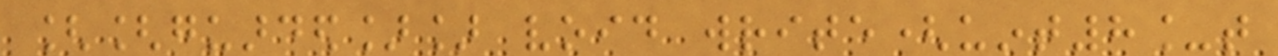[[guarded]] void write(uint8_t
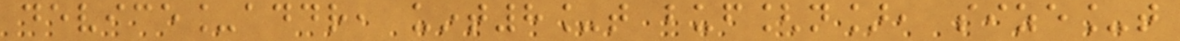device_addr, uint8_t buf[n], size_t
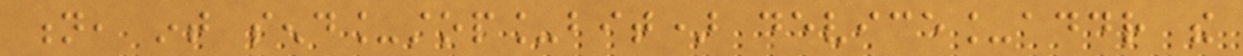n, int send_stop_bit) device_addr the
